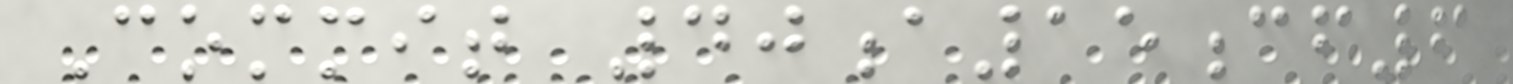Commit 40a15cf6
